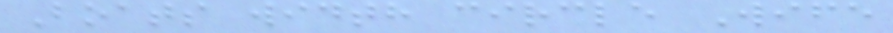Boats width circle Wife
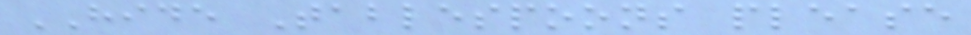HIDE Tablespoons please
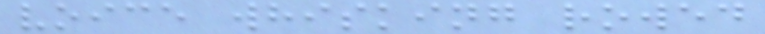voice whisking rowed
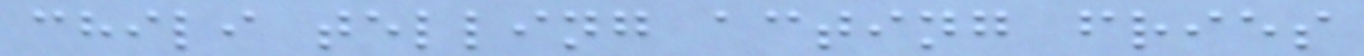chili telling acting fries
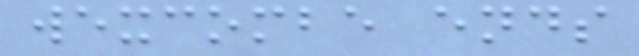wexcombe ends
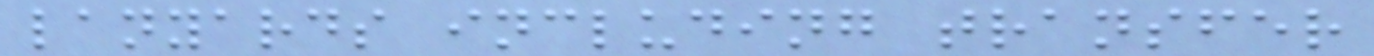lanyards including transfer
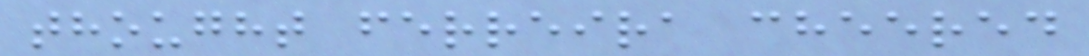thought ferreira cheered
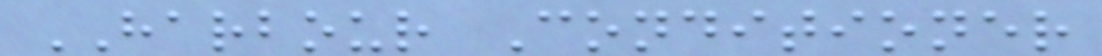HARBOUR Conditioner
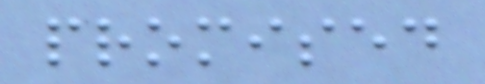promised
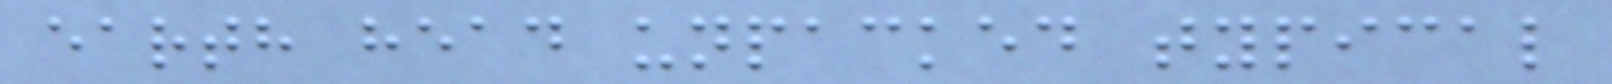earth head unpacked typical
